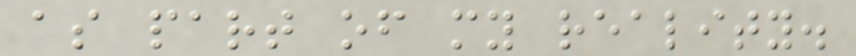as part of my reality.
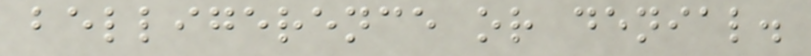belligerence or denial.
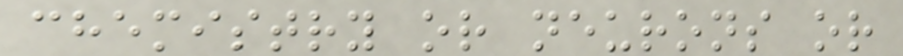chemistry or neurons or
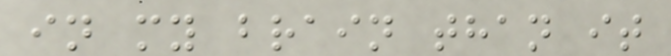in my brain than it
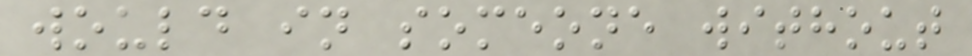would in someone without
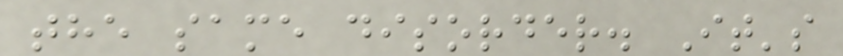the same disorder. It's
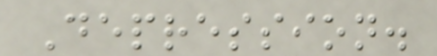Depression.
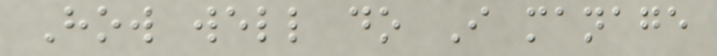How well do I manage
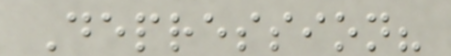Depression?
